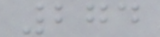274
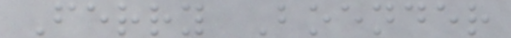Ferry Boender
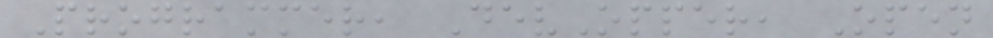Programmer, DevOpper, Open
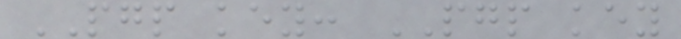PGP key: PGP key
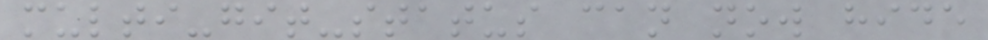multi-git-status can now hide
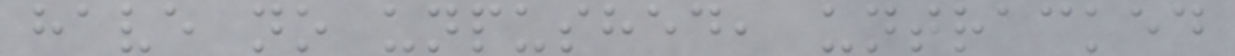have no unpushed, untracked
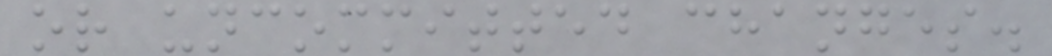or uncommitted changes.
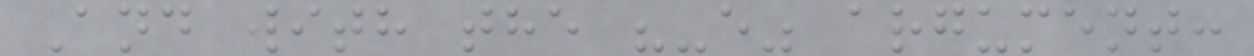And with the "-e" argument:
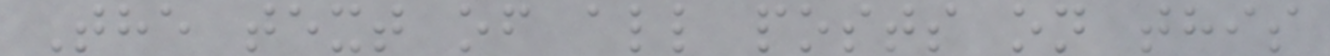The text of all posts on this
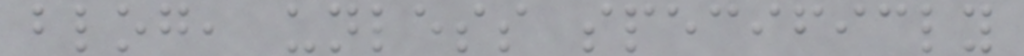blog, unless specificly
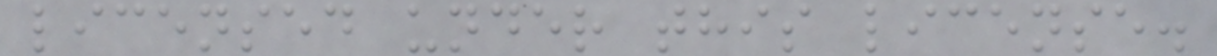licensed under this license.
